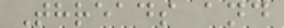Threads and
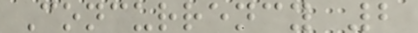Concurrency 2
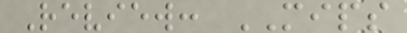Review: MIPS
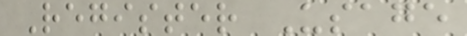Register Usage
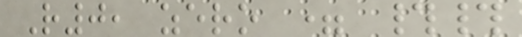R0, zero = ##
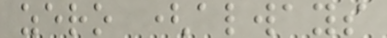zero (always
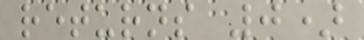returns 0)
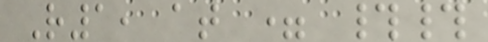R1, at = ##
